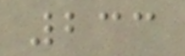233
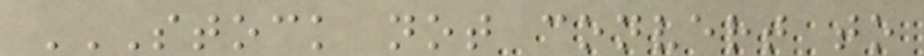STOCK NOT CONVERT TO
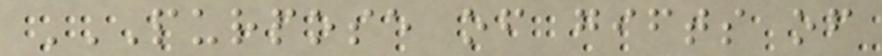PURPOSE OF GIFTS OF
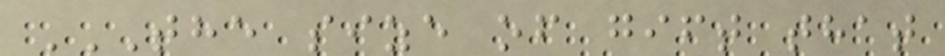THE SIZE OF GIFT THAT
